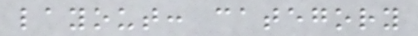layout: category
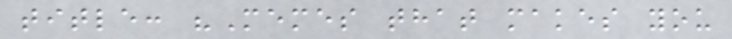title: "Memes that makes you
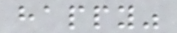happy"
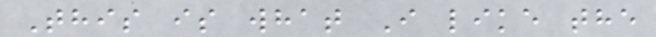This is what I like the
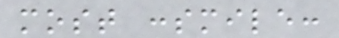most :smile:
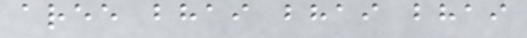aree bhai bhai bhai
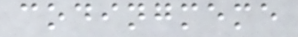codingmeme
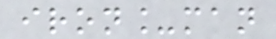iron_man
